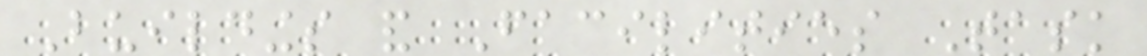Buildings and Facilities Task
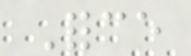Force
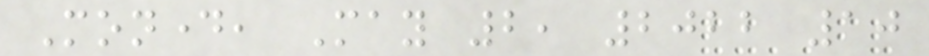Monday, May 2, 2022 10
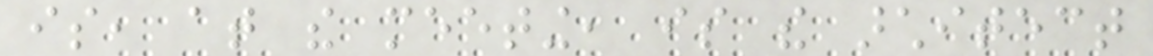is, at the meeting, is the architect
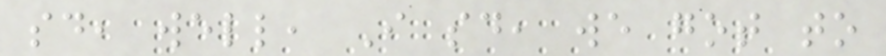said, well, I said, we got to
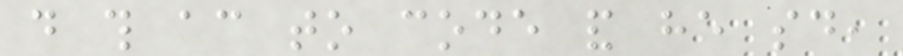do this according to code and he said,
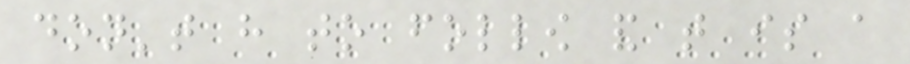don't have to follow and that is a
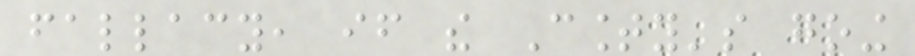fallacy, if the County's going
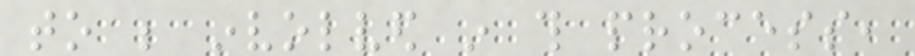to be involved in this process,
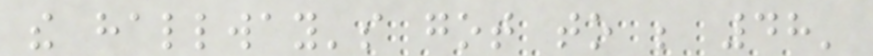the hallway's got to be 48'
